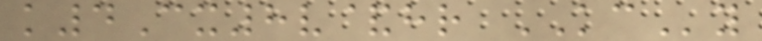k4Cx8v&hr KCy
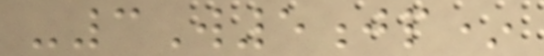-3W5jp*
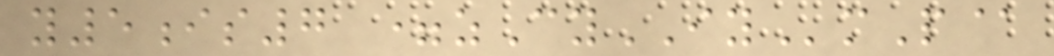y5is7 =zCyIYmP@
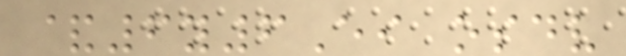&6y6Ei osdv
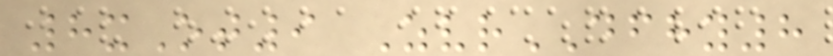8xOt9 ZvrDFHY8
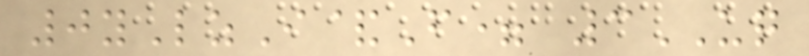0yLzI&F= 3UQ
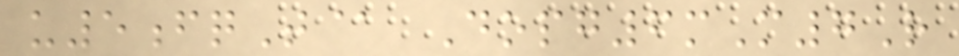u5fqT@ Dopg6mM7R
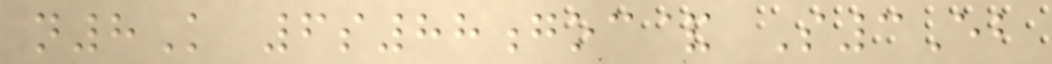n8K 6s88goc& S3Eb
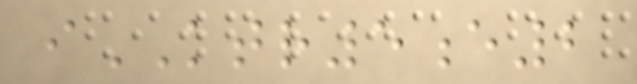iKTR5e2
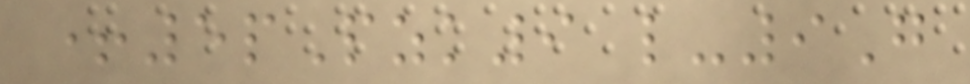+5pPzk9 l-9G
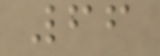66
